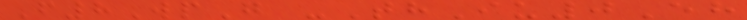F8WpG -ThIu0Eh
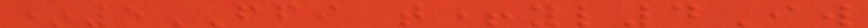*5FFI t+yl4Iw
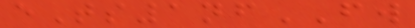eTs1nfFW
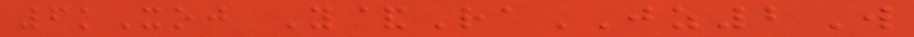6kXoj Y&RaJZ2W
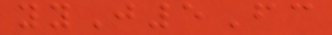yyJ5Fc
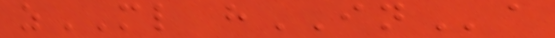zML hINa
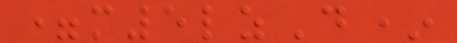=m5lzD*
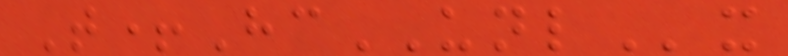T+HcUNLx
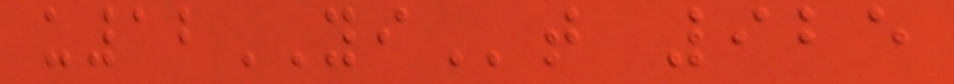u12YIt 925
